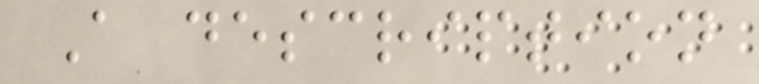A description
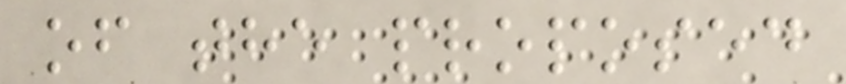of the proposed
